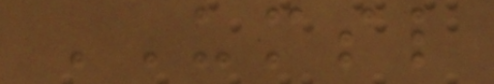UMSL
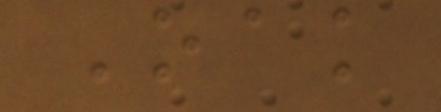Oak
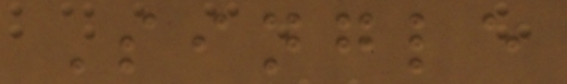Single
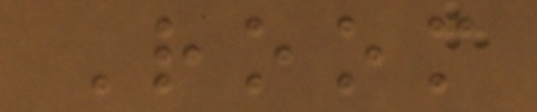Room
